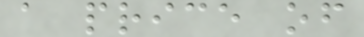a price of
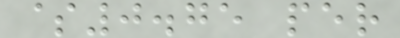$0.75 per
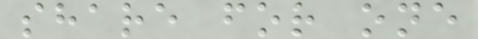share for one
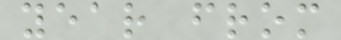year from
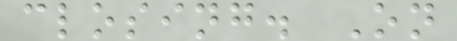closing. On
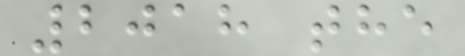2018 the
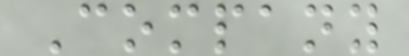Company
